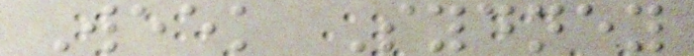Week Sydney
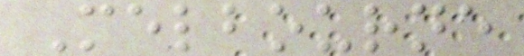Melbourne
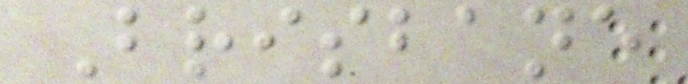Brisbane
